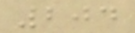204
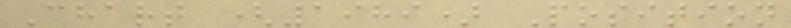Chart (1989) Position
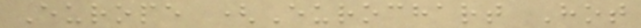Europe (Eurochart Hot
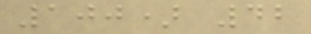100) 42
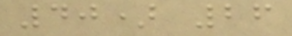40) 26
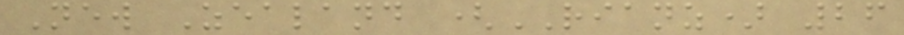New Zealand (RIANZ) 26
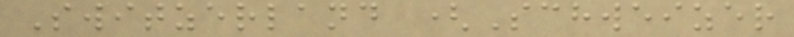Switzerland (Schweizer
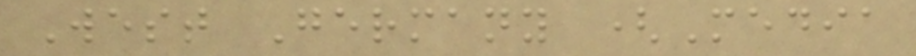West Germany (Media
